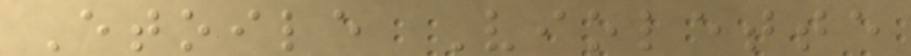Etoile Violette
